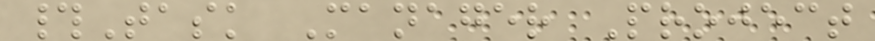#Task Manager Project
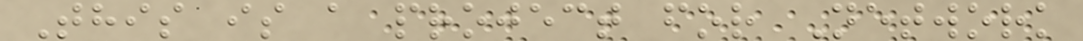This is a project for Network
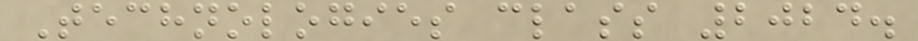Technologies class 2024.
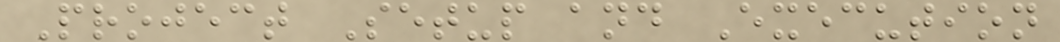Project Setup and Execution
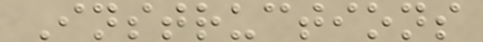Instructions
